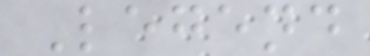Legend
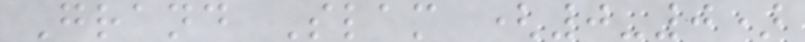Grand Slam (0-0)
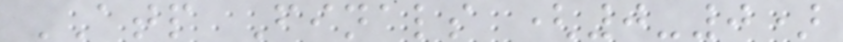ATP Finals (0-0)
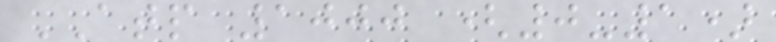ATP 1000 (0-1)
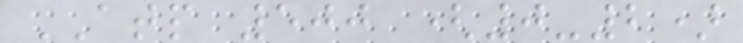ATP 500 (0-2)
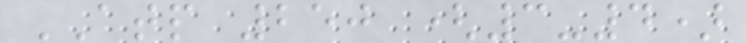ATP 250 (3-4)
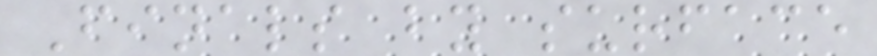Finals by surface
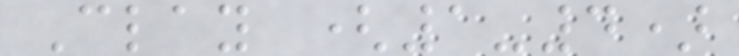Clay (1-4)
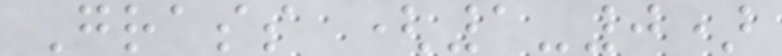Grass (1-0)
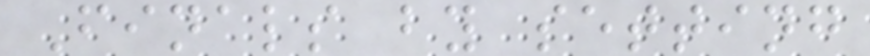Finals by setting
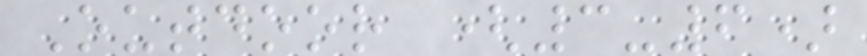Outdoor (3-6)
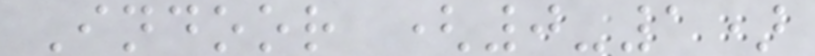Indoor (0-1)
